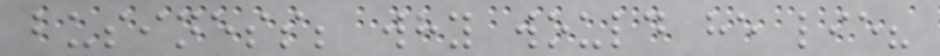business; why would he lie?
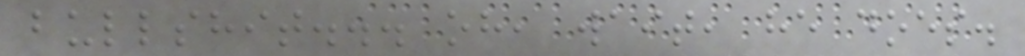bullshit... oh, wait, he does.
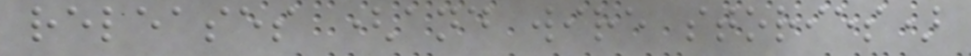releases (and wire stories)
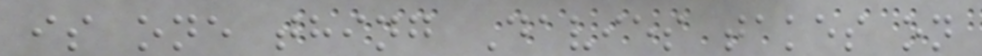is one thing Davies takes on
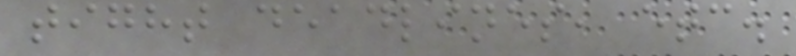tight deadlines, etc.
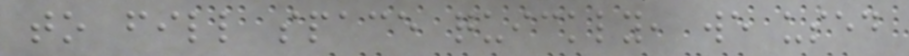to fill space quickly, we used
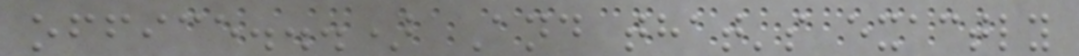office...) And that's exactly
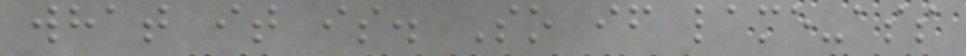what it is. So if lame-ass
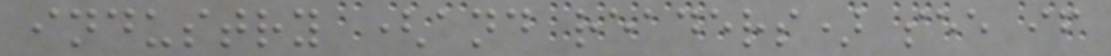industry (and readers) see if
